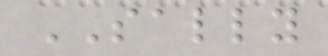SALLY
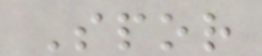Spor
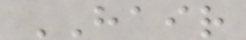HAIR
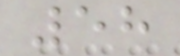58
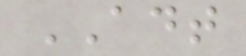ADT
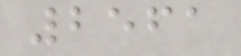2561
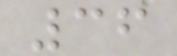36
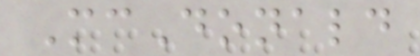McDonald
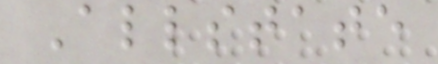Allstate
